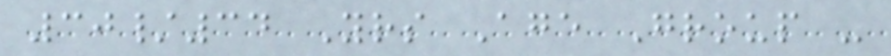30/34 Yrs Age Group -
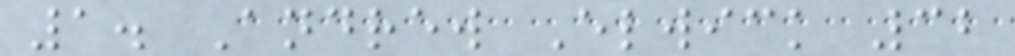1. Andrew Elwick 32
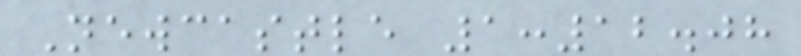Newcastle 1:12.08
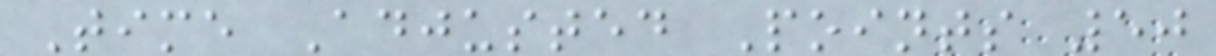Time Adjusted Points 50
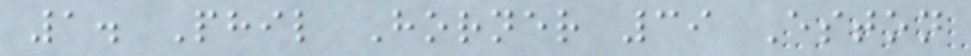1. Phil Horner 39 Eston
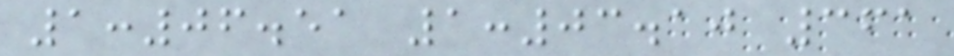1:06.51 1:03.10 361
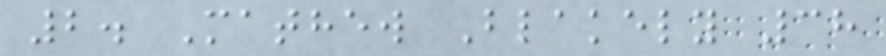2. Mathew Blakely 38
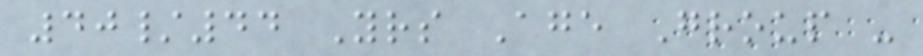40/44 Yrs Age Group -
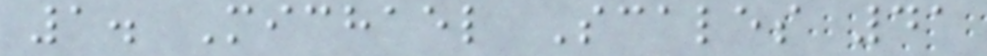1. Michael Scales 41
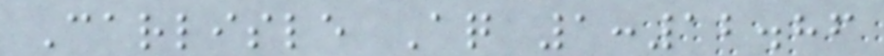Carlisle Aq 1:12.86
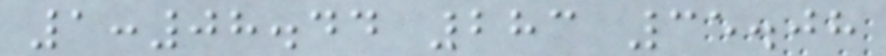1:08.44 283 35.08
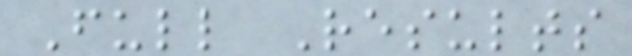Full Results
